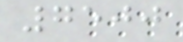7500
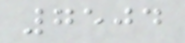7504
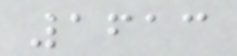1613
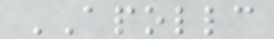APOLLC
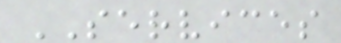SERVICES
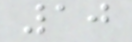10
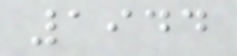1944
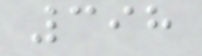398
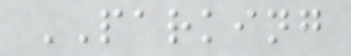PARKING
